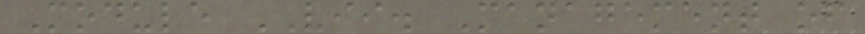Module VII. Management of
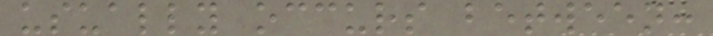usually occurs between:
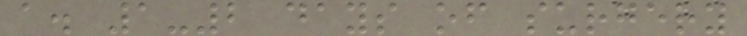a. 1-2 days of surgery
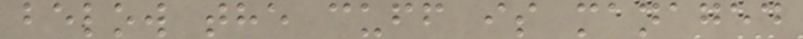below the cuff is managed
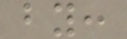by:
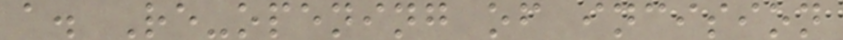a. Re-opening of incision
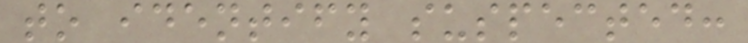to identify suspected:
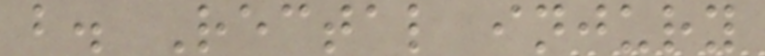b. Rectal injury
